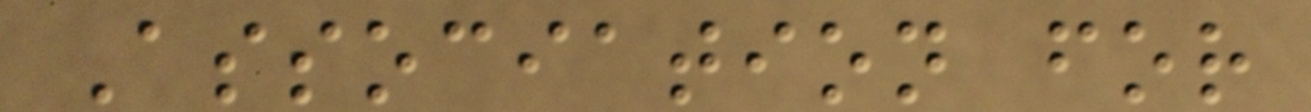Association for
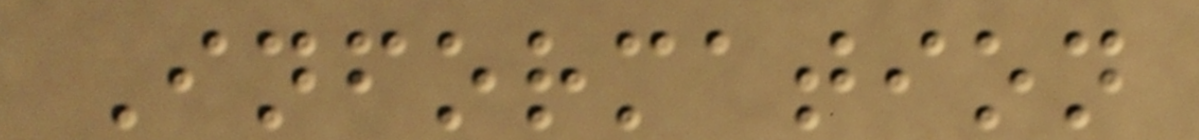Information
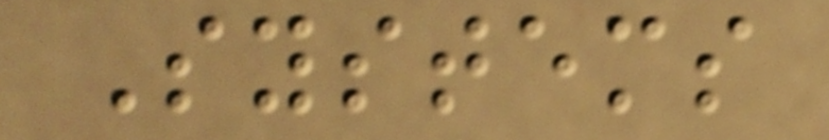Systems
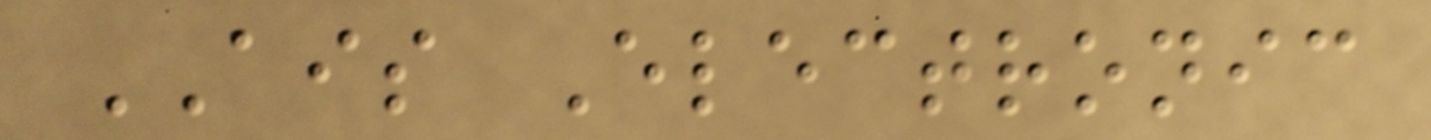AIS Electronic
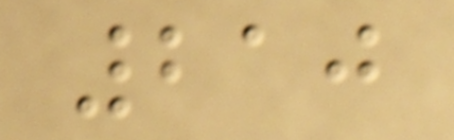210
